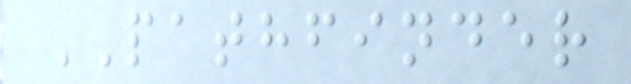PATHFINDER
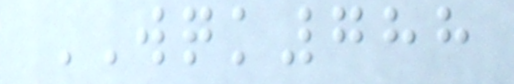WQK788
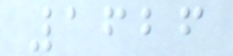1626
